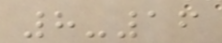8-16
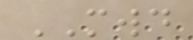MWD
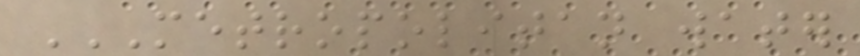METROPOLITAN WATER
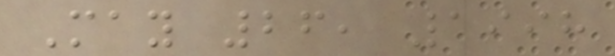May 26, 1998
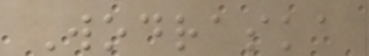Wodraska
